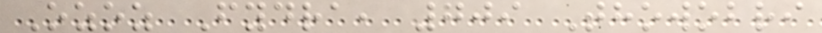Ozoz Fydra, 709 Thowobri
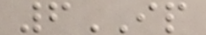6IP
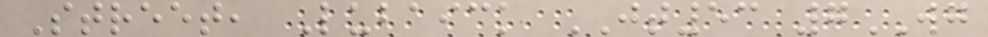Street, Lubaick JT53 7WG
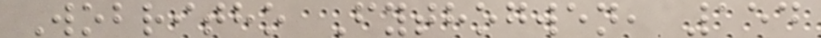Wobritho Fythogwen, 154
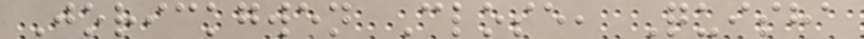Jorickgwen Close, Quisha
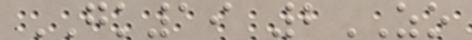GK19 2ZO
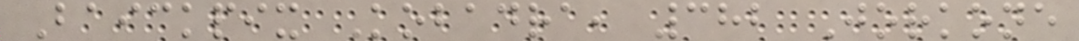Baickpix Kobadra, 382 Jorkone
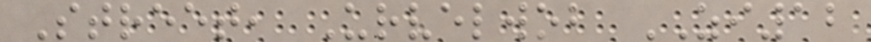Street, Urvelwob ZI12
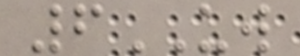6UW
